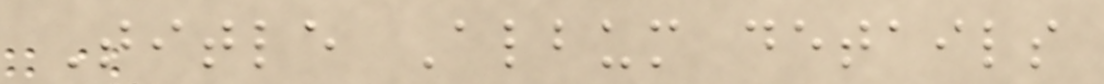Title Album details
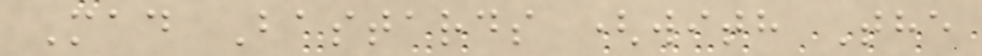Mad Bastards (with The
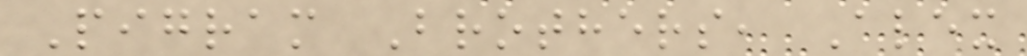Pigram Brothers, Alex
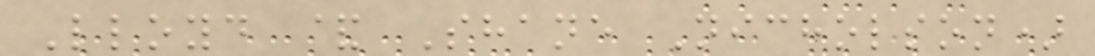Lloyd & Shane Nicholson)
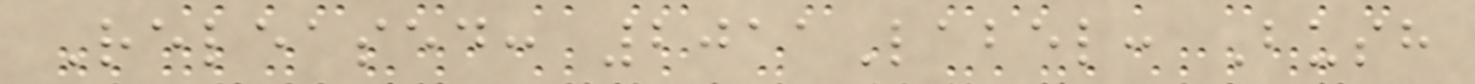Released: 2011Label: Bush
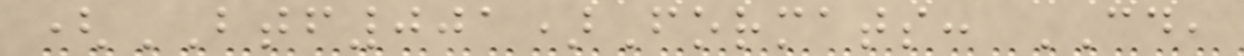(BTF001)Formats: CD,
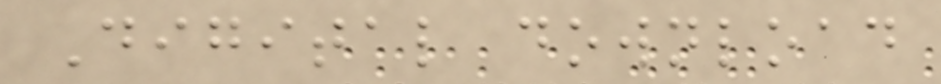Digital download
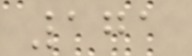171
